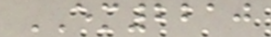EM2210
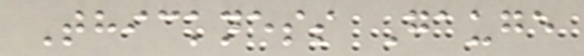Thickness Gauge
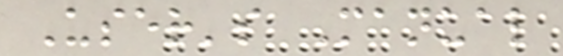User's Manual
